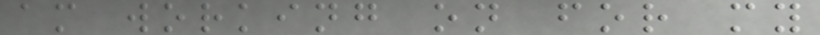am working on for my
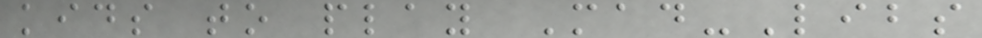kids to play Mad-Libs
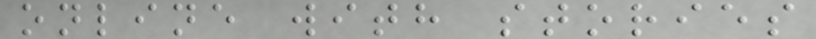online with stories
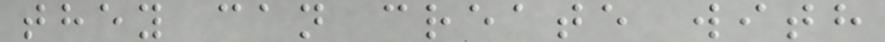they can create with
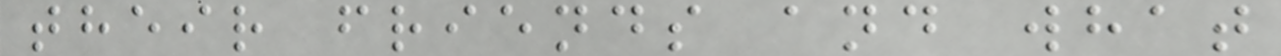their friends and what
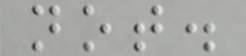not.
